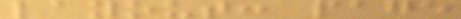layout: page
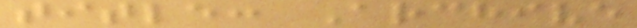title: Archive
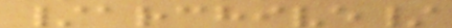/archive/
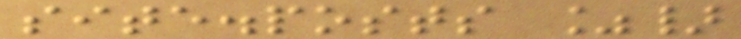site.posts %}
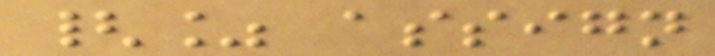{% assign
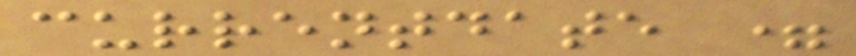currentdate =
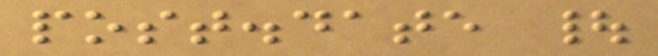post.date |
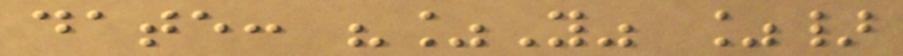date: "%Y" %}
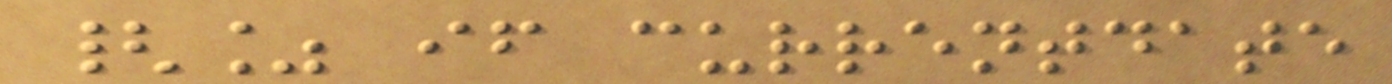{% if currentdate
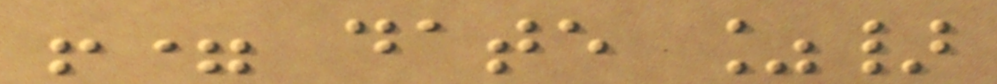!= date %}
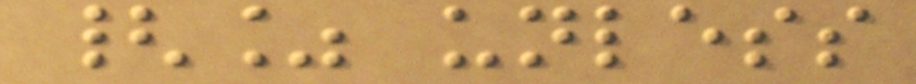{% unless
